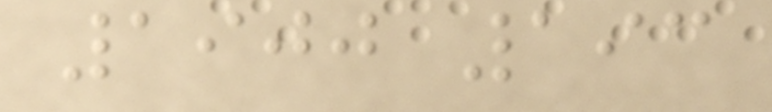1900 193
